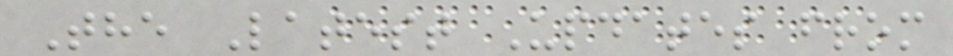The Latest Updates from
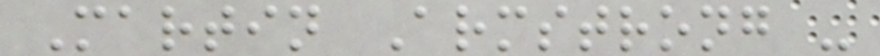Martin Armstrong -
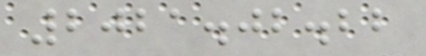2021.02.22
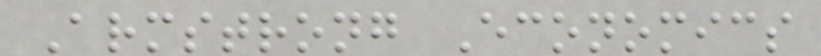Armstrong Economics
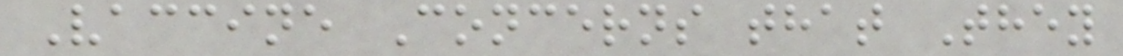Vaccine Concerns that They
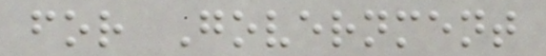for Government
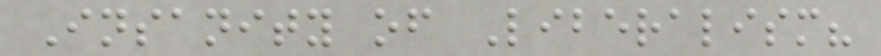Insanity of Liberalism?
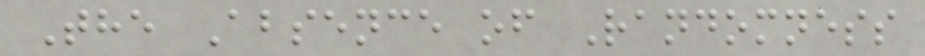The Absence of Randomness
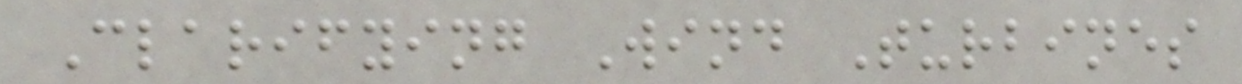Clarifying Wind Turbines
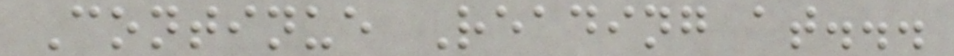Continue Reading at...
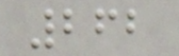262
